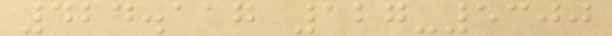424.117 127-5300
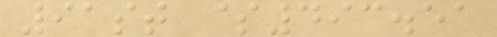91st $493.51
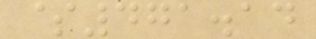$471.14
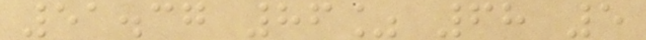51.37 86% 68 5
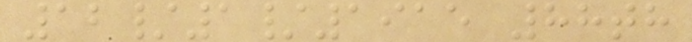12/1/1915 88th
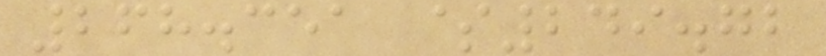268.351 $249.72
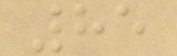85
